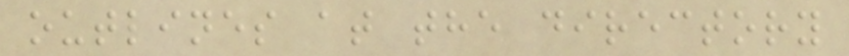outlines at the directory
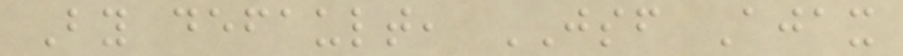By default, JSF Ajax
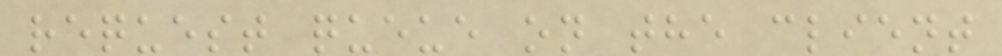request queue on the client
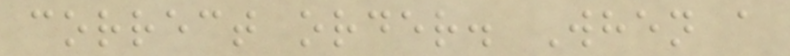correct order. When a
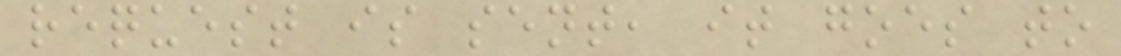request is sent, it goes to
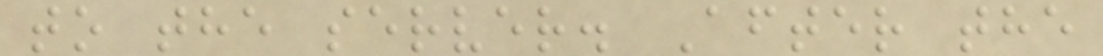to the server. After the
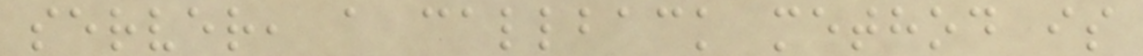server, a callback method is
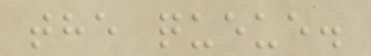the queue.
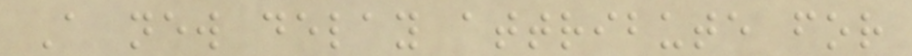A new delay attribute for
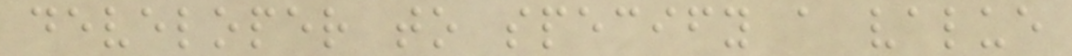developer to specify a value
